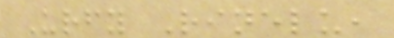Urfy Rinelu,
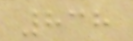838
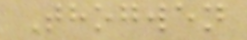Thogwen
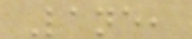Lane,
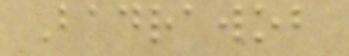Badrawob
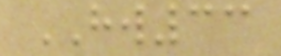HW33
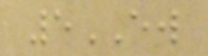5EW
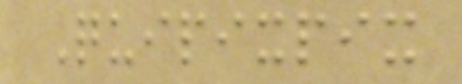Quipixpix
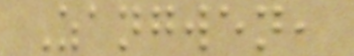Zangwen,
